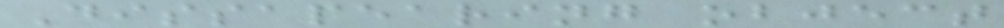Dissapearing object
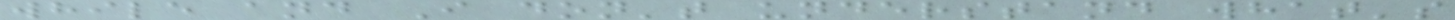while and I don't understand what's
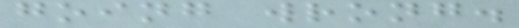going wrong.
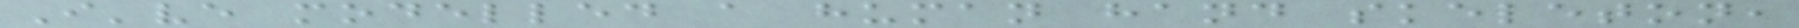I've modelled a human hand skeleton,
